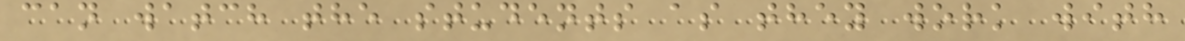can watch the students as they work with
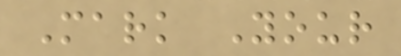Mark Your
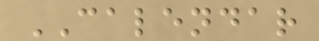CALENDAR
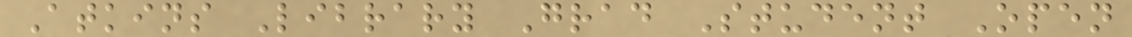Atkins Library Grad Student Open
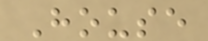House
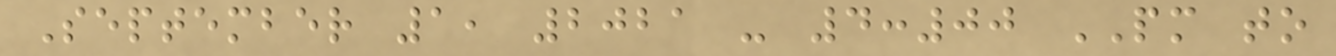September 1, 2021 - 4:00 PM to
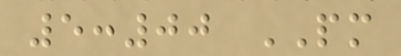5:00 PM
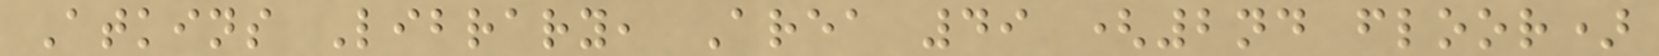Atkins Library, Area 49 (2nd floor)
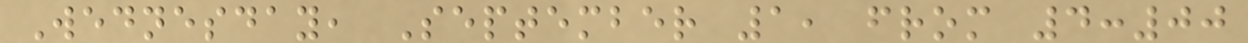Wednesday, September 1, from 4:00
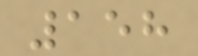158
